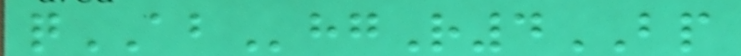qABhgR4BP
